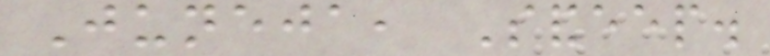Juneja, Sandeep.
